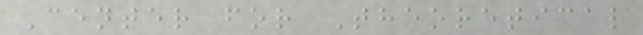Center for Theoretical
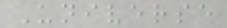Universe
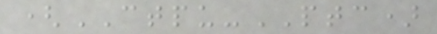(CTPU-PTC)
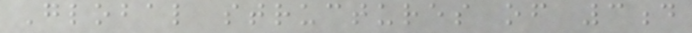Global structures of 3d
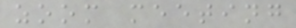zoom meeting
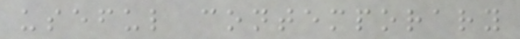useful contemporary
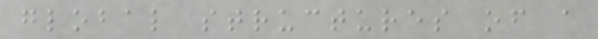global structures of a
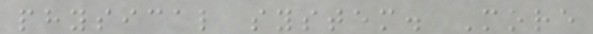physical system. More
